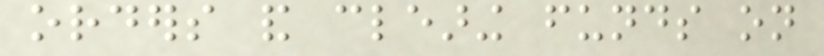orders and clearing funds on
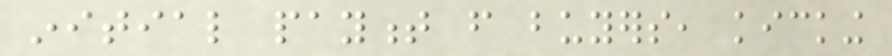initial payment from buyers, kicking
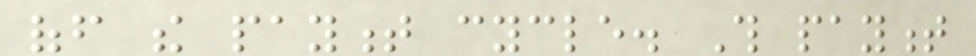off the payment cycle. This payment
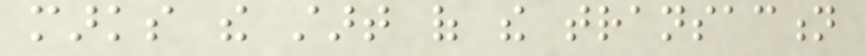marks the start of the transaction
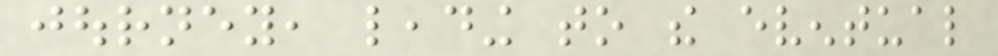journey, leading to the eventual
